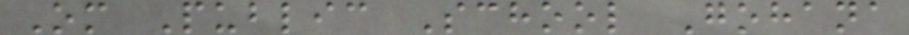Om Public School Gohana
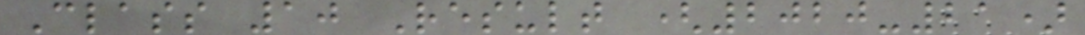Class 10 Result (2020-21)
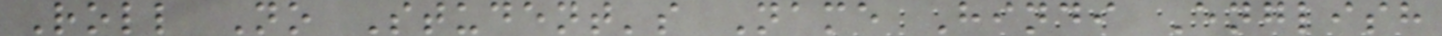Roll No Student's Name Hindi English
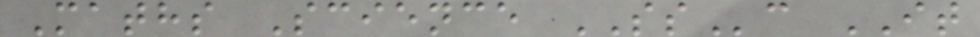Maths Science SSc IT
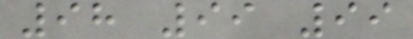98 99 99
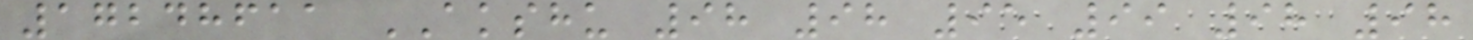17248611 AKSHU 98 98 95 99 98 98
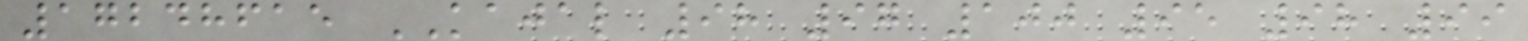17248615 KAJAL 98 97 100 95 98 99
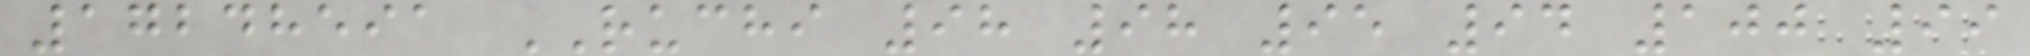17248591 RUCHI 98 98 95 94 100 99
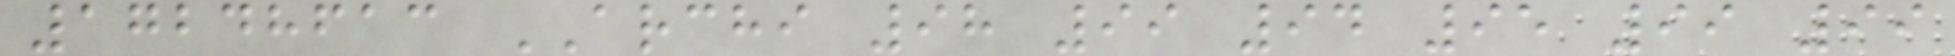17248613 ARCHI 98 99 94 95 99 99
